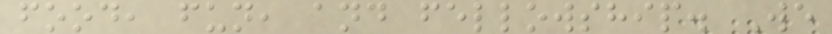food, fun, and fellowship. We
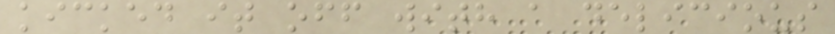kicked it off with a delicious
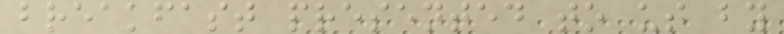breakfast presented to us by
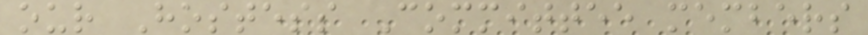our Hostess Committee members
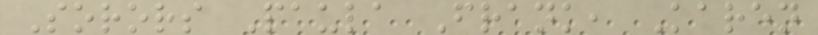Sorors Paula Frank, Karen
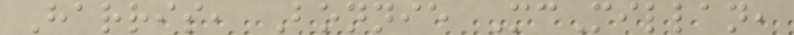Harris, Bonnie McMillan,
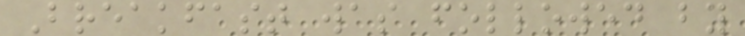Breakfast was followed by
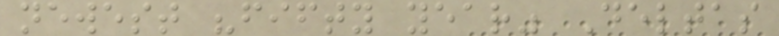newest "fifty year" Deltas
